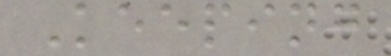Keeping
